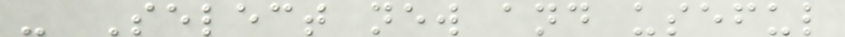- Select new and useful
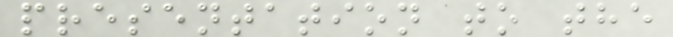presentation to the
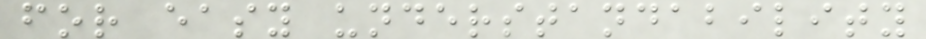for easy understandability
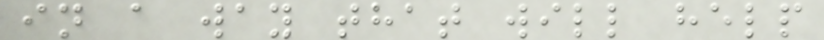in a way that will help
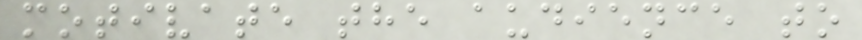motivate the audience to
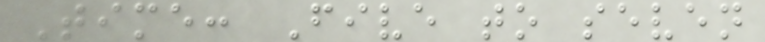Time: Five to seven
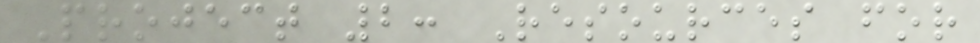Project 2: Resources for
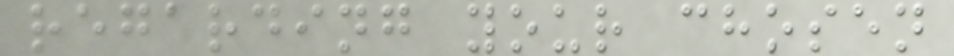regarding your chosen
